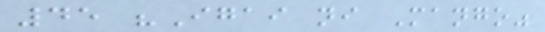45 "Igai ni Mango"
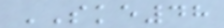SKE48
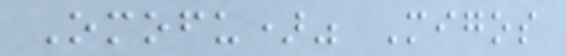Omofu)" Migos
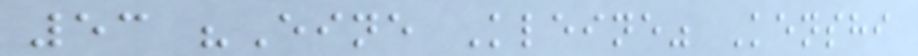53 "Eine Kleine" Kenshi
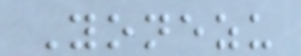Yonezu
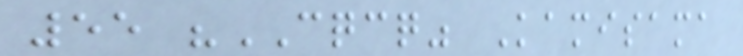55 "CQCQ" Kamisama
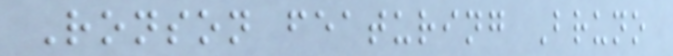Ronson featuring Bruno
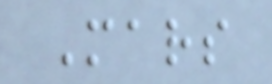Mars
